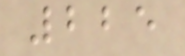225
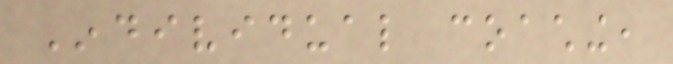Individual coaching,
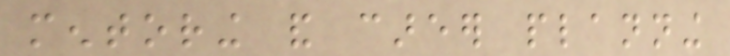mentoring and career planning
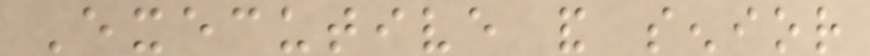Executive and senior
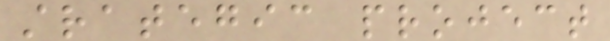strategic project
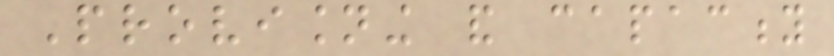Provisioning and capacity
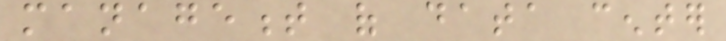management of data center
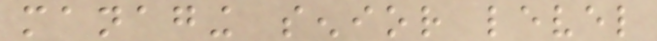managing senior level
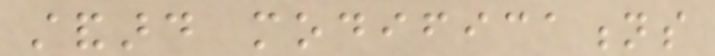standard modifications
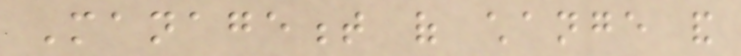Management of change and
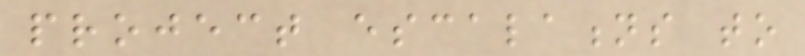project escalations to
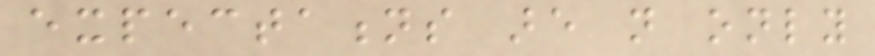expectations are not only
